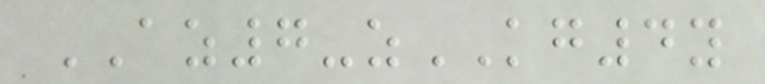AZ7-zKG4y
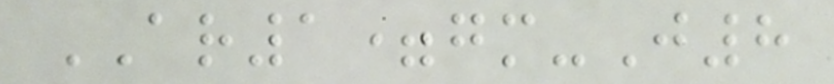AR1=gm-J8
